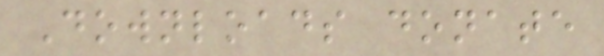Downloads donate
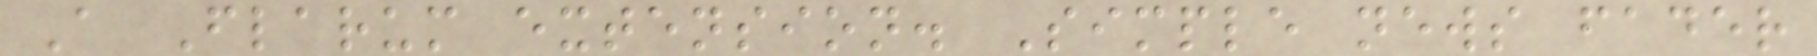A Flarum extension. Simple news fader
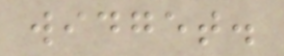widget.
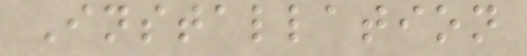Installation
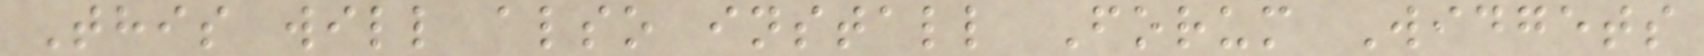This will also install Forum Widgets
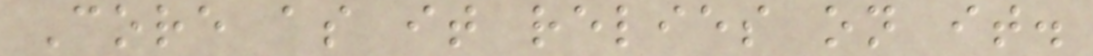Core as it relies on it.
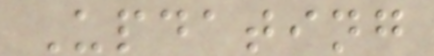Updating
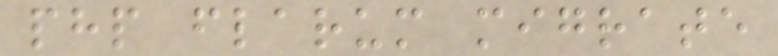php flarum migrate
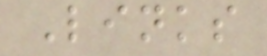Links
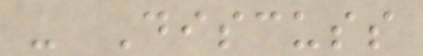- Discuss
